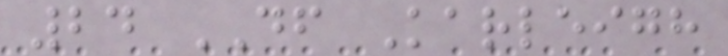24 DF Karleigh
